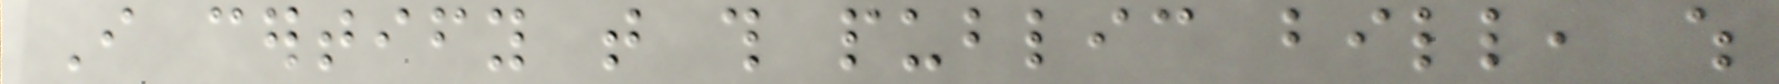I certify that this public bill, which
